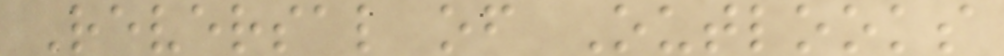Reversal of Outlooks
